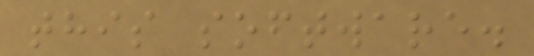this software.
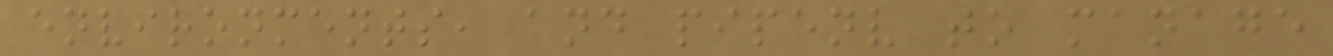environments, and pipenv to manage
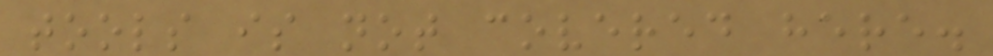tools is not covered here.
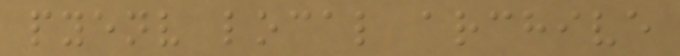pyenv local archive
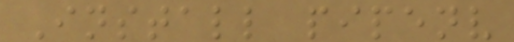Install pipenv
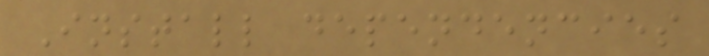Install dependencies
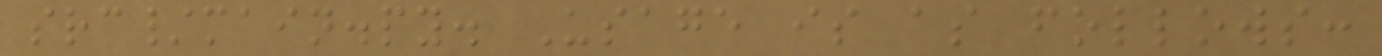src/main.py. Usage is as follows:
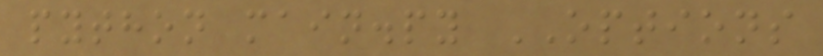python main.py OPTIONS
